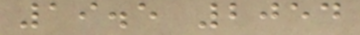19.5 2054
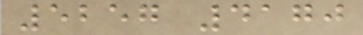5257 4170
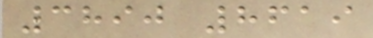3890 8619
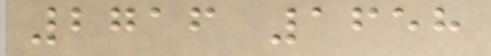2716 1658
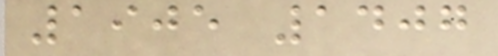1905 1407
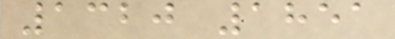1320 1851
